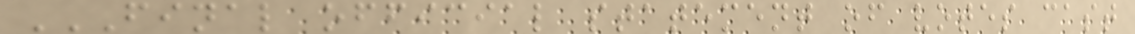FINAL OFFICIAL STATEMENT OF VOTES CAST
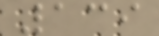139
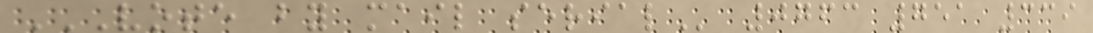VOTE BY MAIL SERIAL 0763 751 339
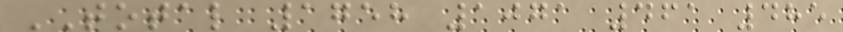TOTAL 1758 1071 461 485
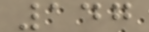147
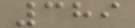389
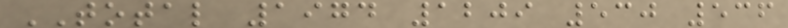TOTAL 1974 1209 530 536
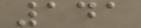141
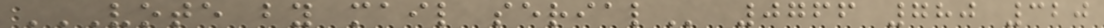VOTE BY MAIL SERIAL 0766 780 320
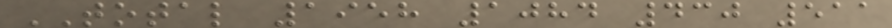TOTAL 1958 1084 430 511
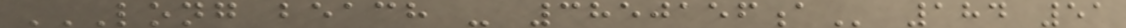LONG BEACH - 3850156A 184 51
